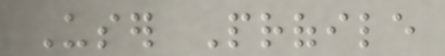User Profile
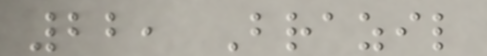22, Brazil
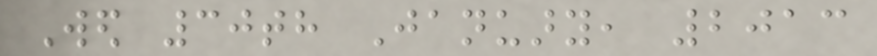Wed 30th January, 2013
